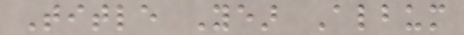Title Year Album
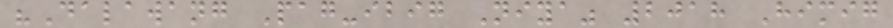"Dalawang Pag-ibig Niya" 2018 Himig
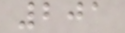201
